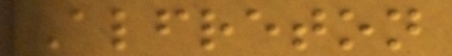Alfreton
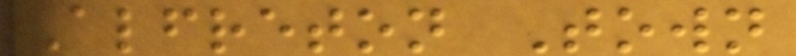Alfreton Town
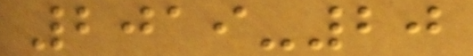2019-20
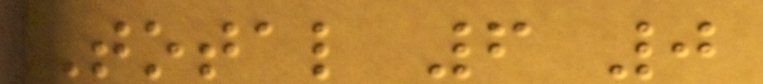Total 6 0
